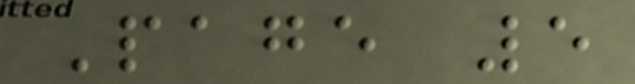Page 5
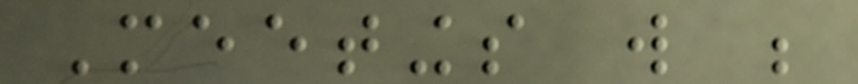Meetings will be
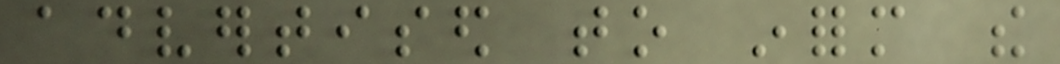advertised to inform the
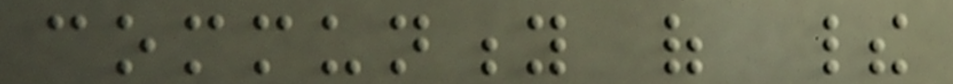community of their
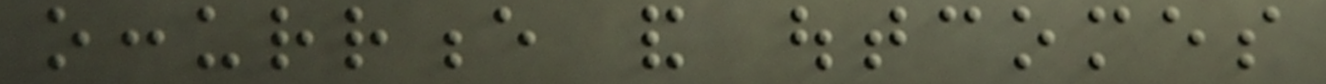occurrence and outcomes
